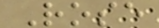Rose
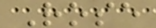Rose
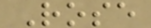Rose
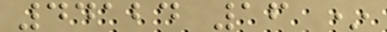44124 16 *
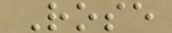Rose
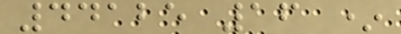44125 16 *
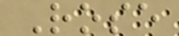Rose
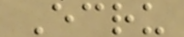Ecru
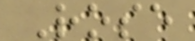Rose
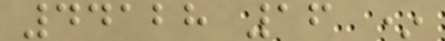44128 16 *
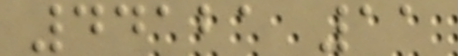44121 11
